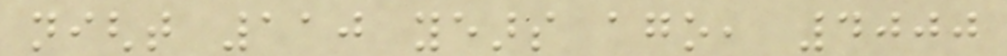night 110 years ago, 4000
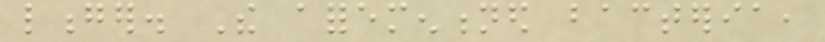longer. The aforementioned bacteria,
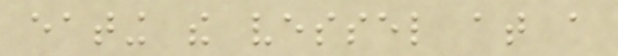eating the vessel at a
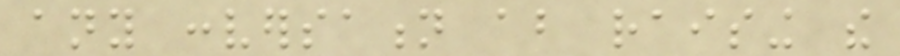any conversation about raising the
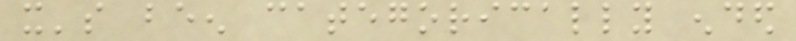it's been categorically ended
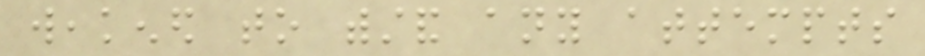weakened to withstand any attempts
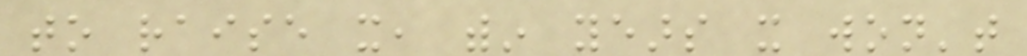to raise it, within years it won't
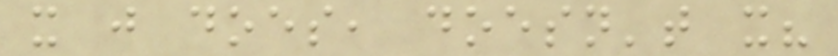it just does, doesn't it?
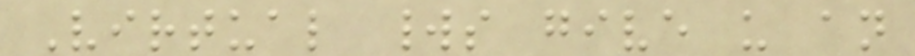Virtual worlds give us an
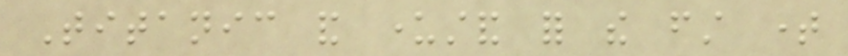Titanic and understand for the first time
